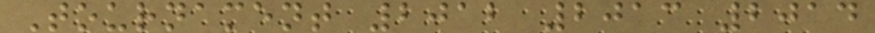Tournament 2012 2013 2014
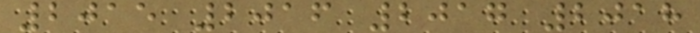2015 2016 2017 2018
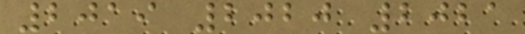2019 2020 2021
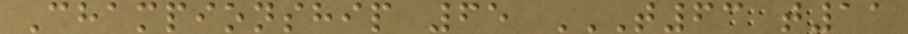Championship 65 T63 T11
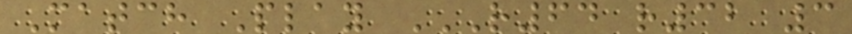Match Play R64 R32 3
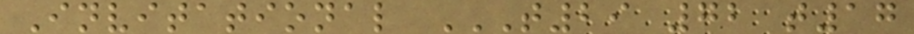Invitational T29 72 T17
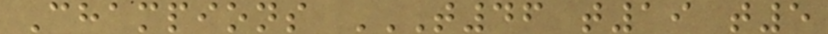Champions T46 T19 T5
